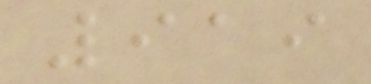919
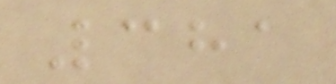381
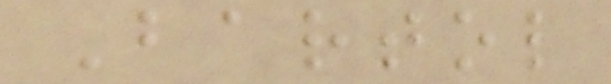Bartol
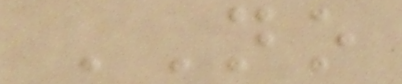NO
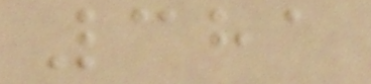381
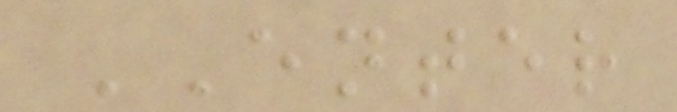ENTER
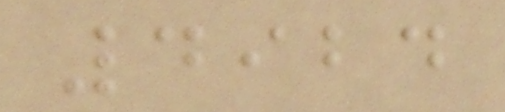4924
